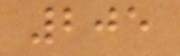205
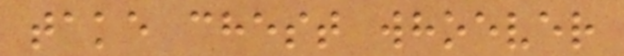take chest whoever
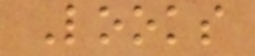Looks
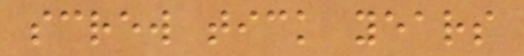screw tick years
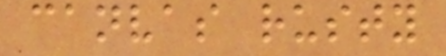canvas rusty
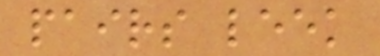pairs leek
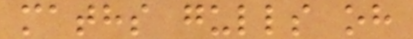maths gulls oh
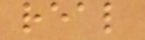real
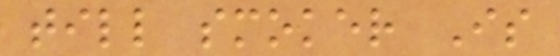till smoker Is
